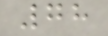78
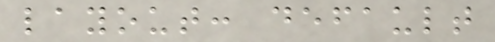layout: default
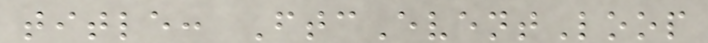title: FtcEventLoop
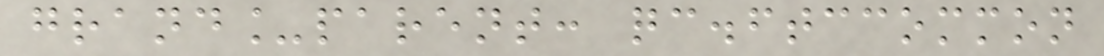grand_parent: qc.ftccommon
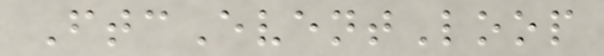FtcEventLoop
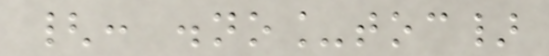{: .no_toc}
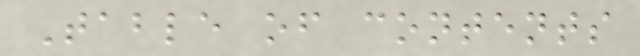Table of contents
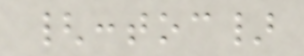{:toc}
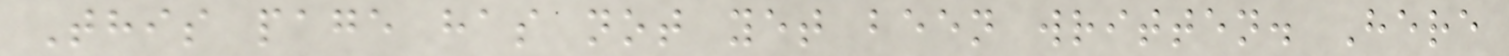This page has not yet been written. Here
